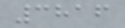3816
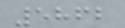5862
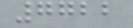7722
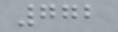772
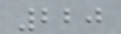220
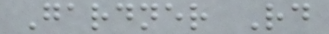Gardner Rd
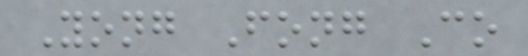Yong Fong Co
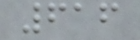616
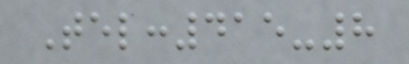Tel:415-8
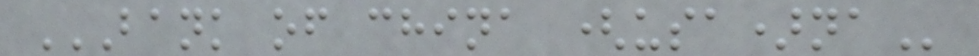BANK OF CHINA (USA)NA
